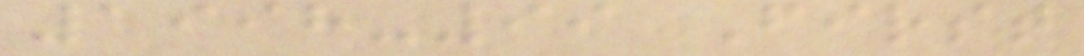1998-99 First
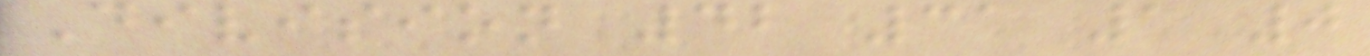Division 42 31 1 0
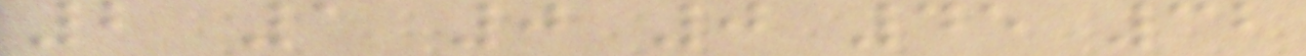2 1 0 0 45 32
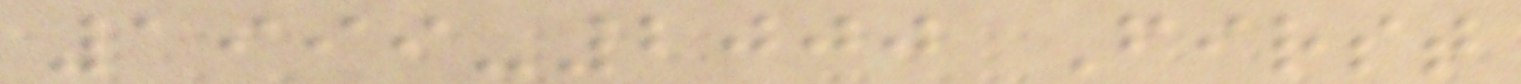1999-2000 First
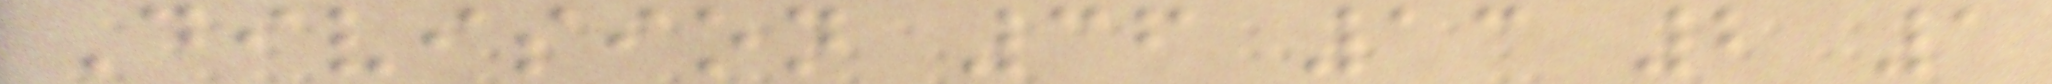Division 36 13 2 1
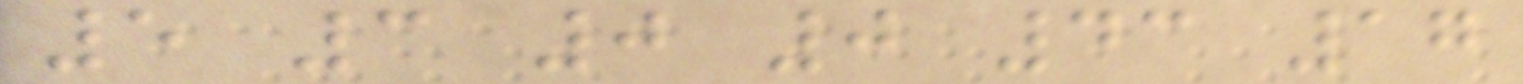5 3 0 0 43 17
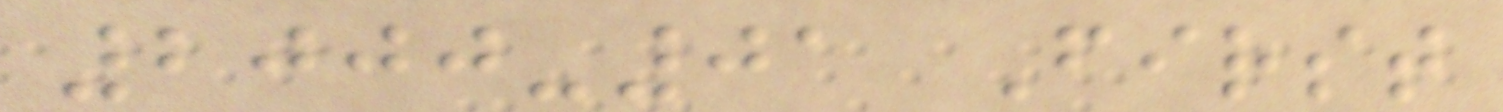2000-01 First
